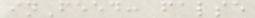inFeed: false
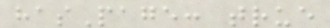hasPage: true
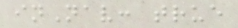inNav: true
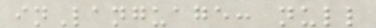inLanguage: null
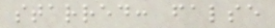starred: false
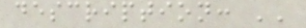description: ''
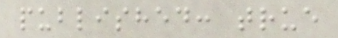published: true
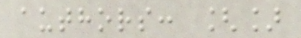authors: []
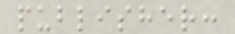publisher:
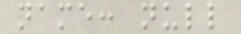name: null
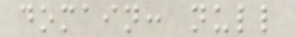domain: null
